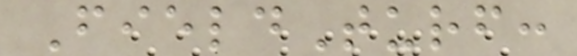FieldTurf:
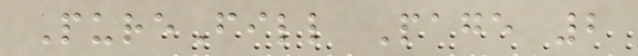PureFill Page 2
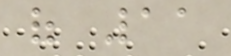of 11
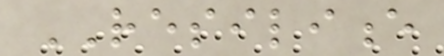RESILIENCE
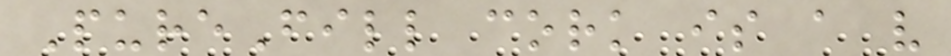PureFill cork is a very
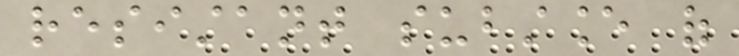resistant substance of
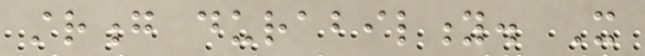strong durability. It
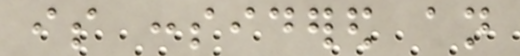is considered an
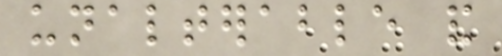unalterable and
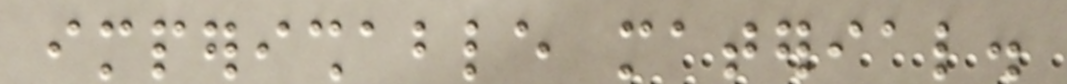imperishable material.
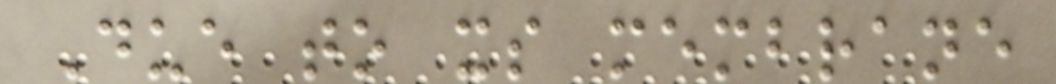Due to its membrane
